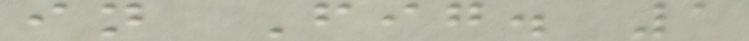in Fig. 1
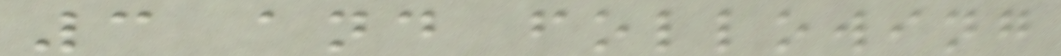3 and following
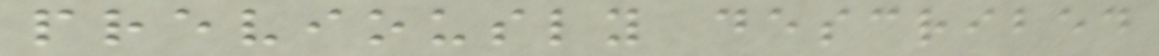previously described
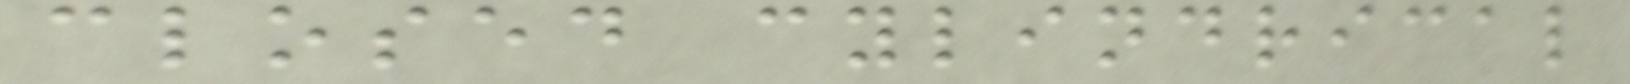closed cylindrical
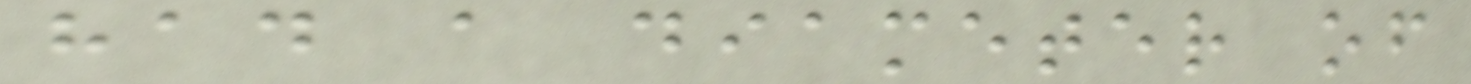had a diameter of
